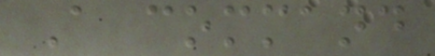A command
